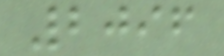2096
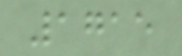1715
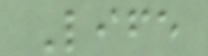Life
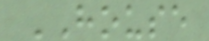HOUSE
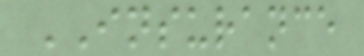INSURANCE
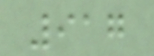917
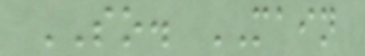SO. MAIN
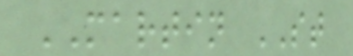MARTIN ST
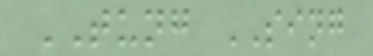TUNG SING
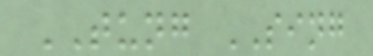TUNG SING
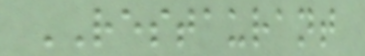RESTAURANT
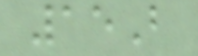15B
